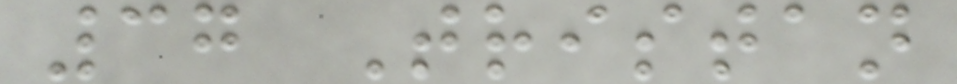37 Tristan
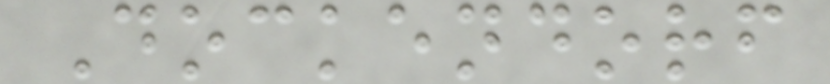Dockendorf
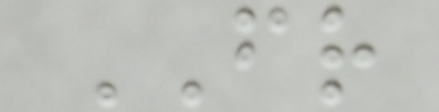FR
